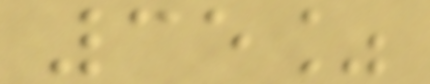35%
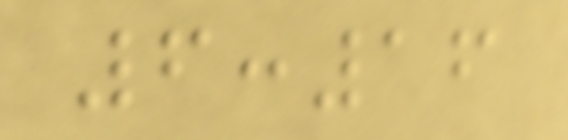6:16
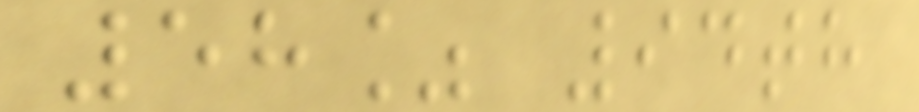58% 94th
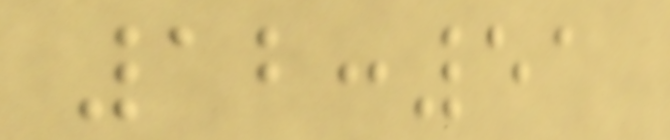12:51
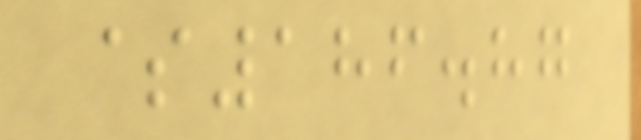$186.87
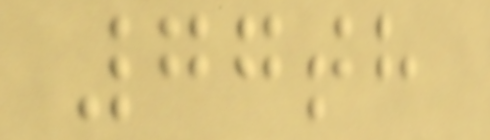77th
